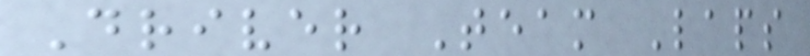Driver Team Laps
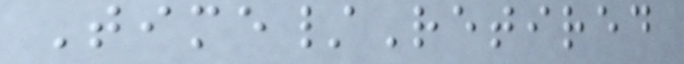Time/Retired
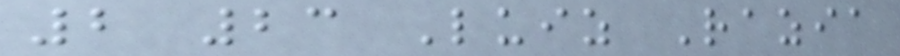2 23 Luiz Razia
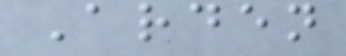Arden
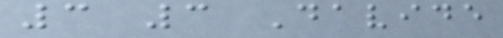3 3 Davide
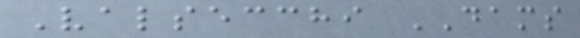Valsecchi DAMS
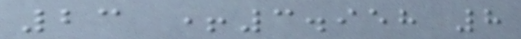23 +3.958 8
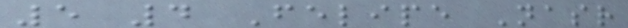5 4 Felipe Nasr
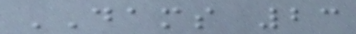DAMS 23
